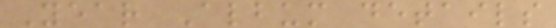Year Album details
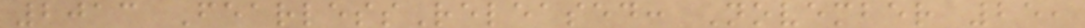2013 FearlessReleased: November 25,
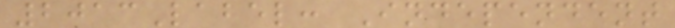2013Label: Independent
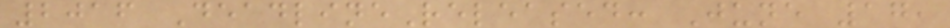2016 DeadlineReleased: June 17,
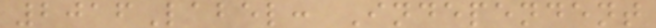2016Label: Independent
